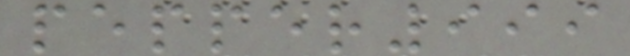pepper999
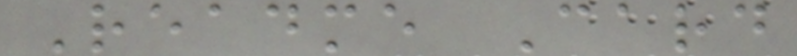Readme Card
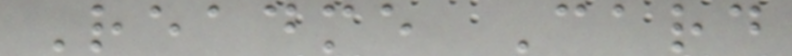Readme Card
